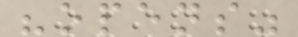"opens"
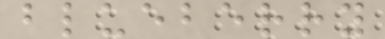blueberry
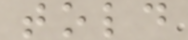told
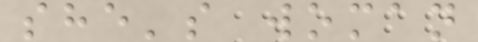she's woman
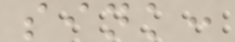sink:
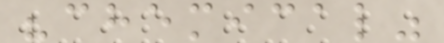"chemical"
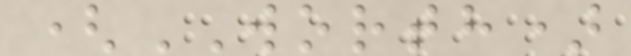(WORTH)
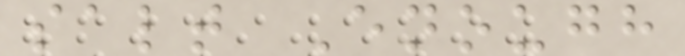salt Enough
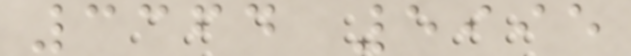3364 5995
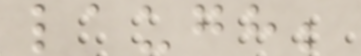laugh;
